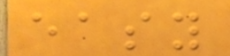easy
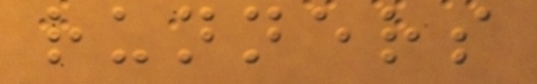runners
